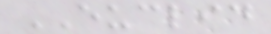EUCLID
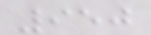950
